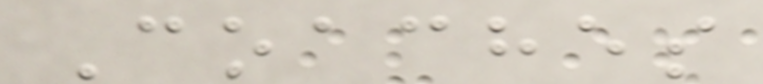Coaches
